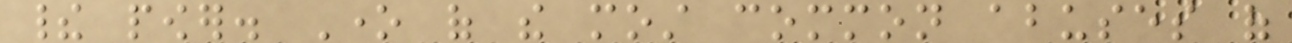their power. One of the most common abuses of
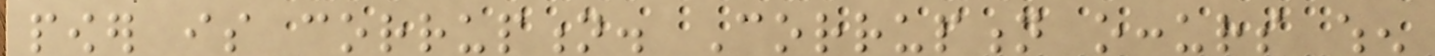power is corruption. Corruption occurs when
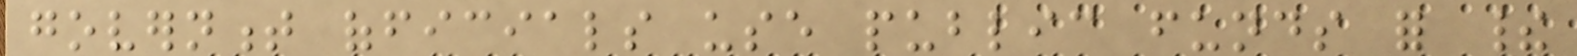government officials use public funds for their
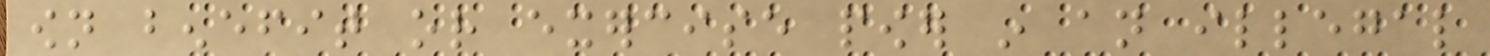own benefit or exercise power in an illegal
